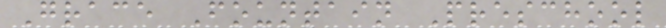Grace Fountain Preschool
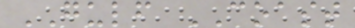GULF COAST
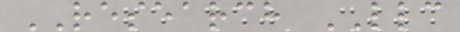RESEARCH LLC
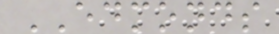EDMONDS
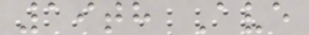19th Ave
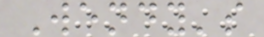Wendy's
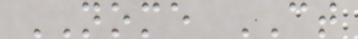NOME CT
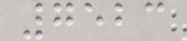7523
